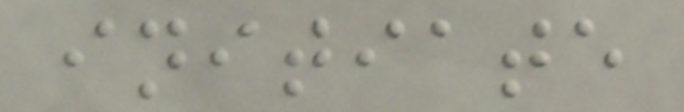initiate
